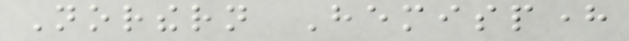Northern Hemisphere
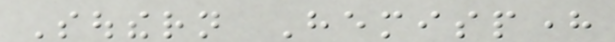Southern Hemisphere
